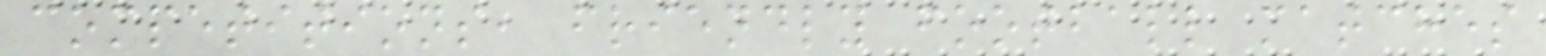competitions, friendly football matches
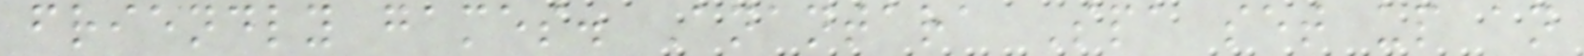friendly games. Anantara Spa set up an
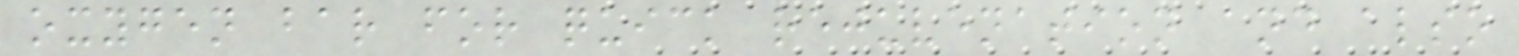oxygen bar for quick rejuvenation and also
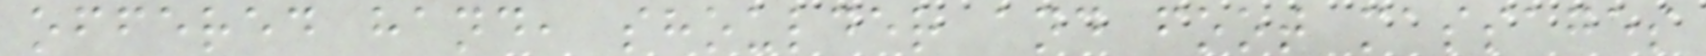offered hand, shoulder and foot massages
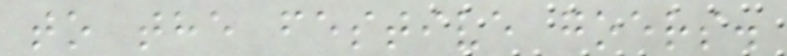to the festive goers.
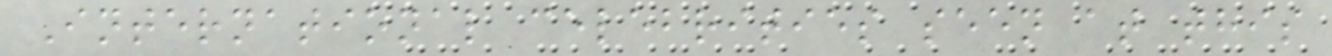International celebrities seen at this
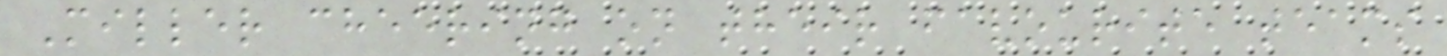Miller cheering on their favourite teams
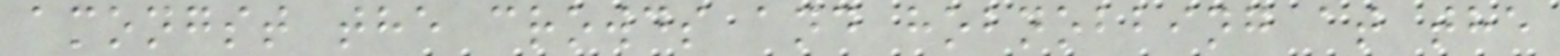amongst the crowds and hobnobbing at the
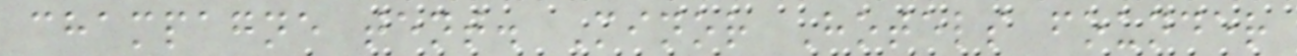champagne tent. Minor Hotels founder
